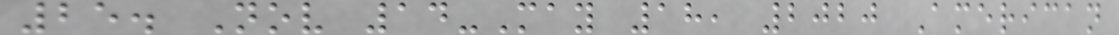25. Nov 14-May 18, 2020 American
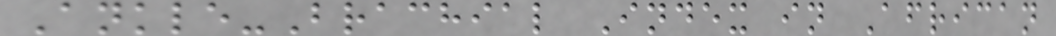Ankle-Brachial Index in African
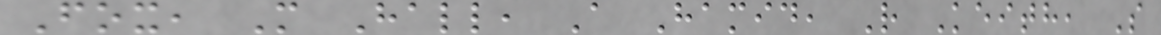Fox, M Hall, A Hamid, R Keith, S
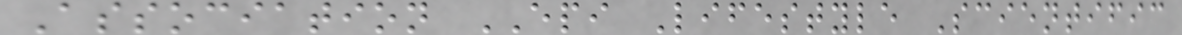Association EPI Lifestyle Scientific
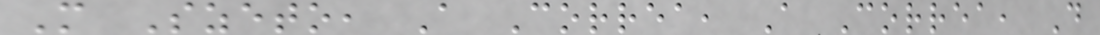M Szeto, A Correa, A Correa, D
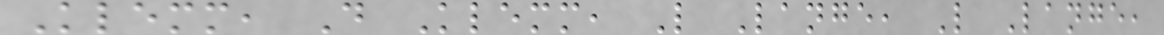Klemm, D Klemm, L Lange, L Lange,
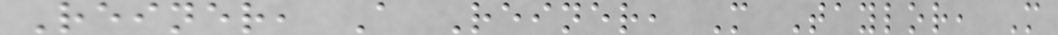Reiner, A Reiner, M Taylor, M
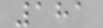181
